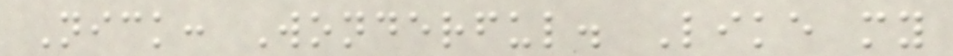Nick: Wonderful. Like my
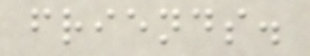friends.
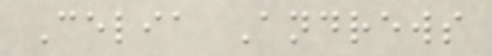Celia Andrews
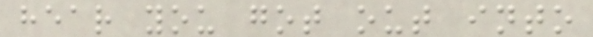hear you got out into
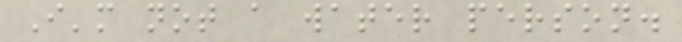I'm not a water person.
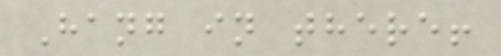Hang in there!
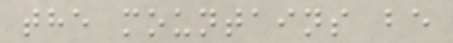the mountains be
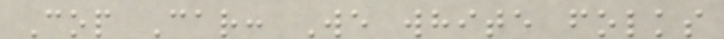Cop Car: We white folks
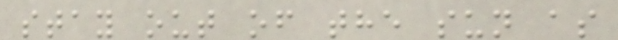stay out of the sun as
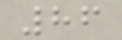86
